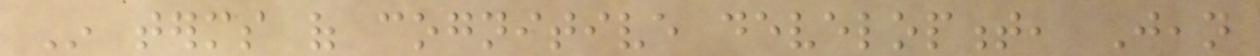In terms of cognitive development, Jean
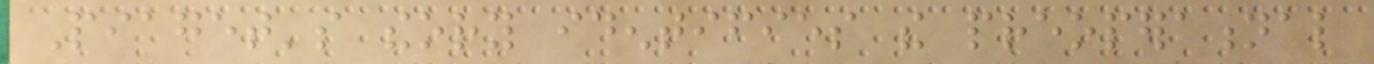Piaget's theory identifies the preoperational
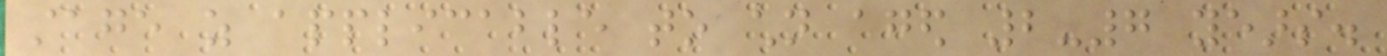stage as applicable to children aged 2-7 years.
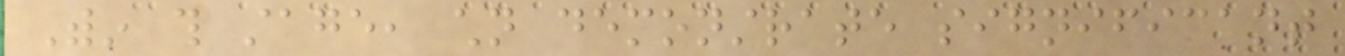Within this stage, children demonstrate significant
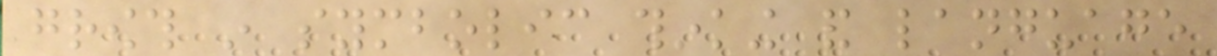growth in symbolic thinking and language
